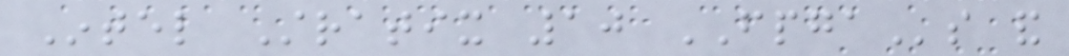Intel Stratix 10 FPGAs and
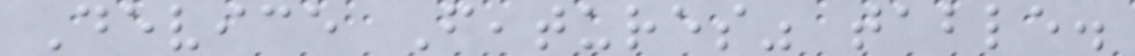Device Features" table.
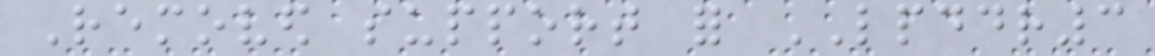Removed support for LPDDR3
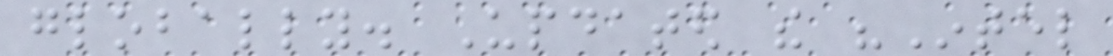globally. Updated the "Intel
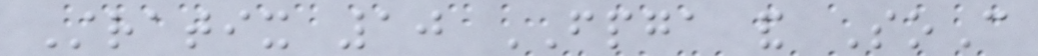Stratix 10 FPGA and SoC
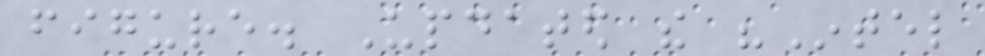figure. Updated the "Intel
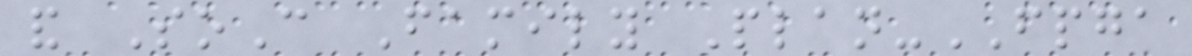and SoC Family Plan-FPGA
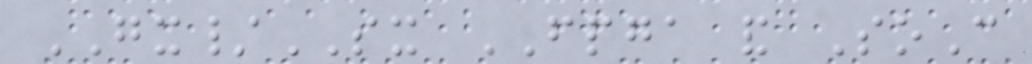GX/SX FPGA and SoC
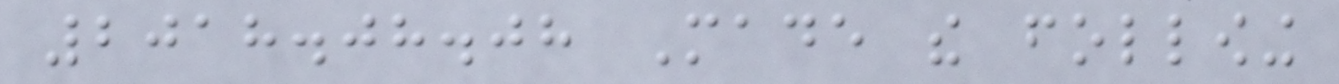2018.08.08 Made the following
